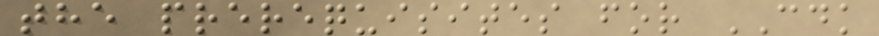the prerequisites for CDK
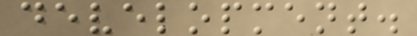development.
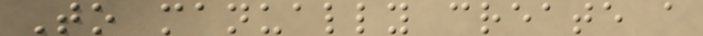To manually create a
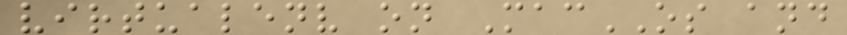virtualenv on MacOS and
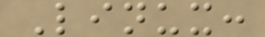Linux:
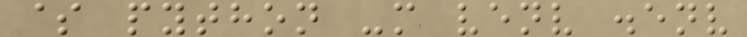$ python -m venv .env
